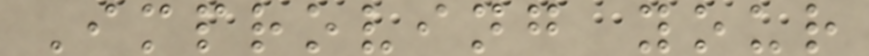Improving your
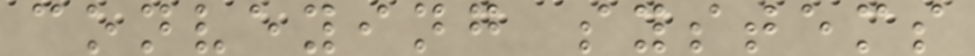conveying systems
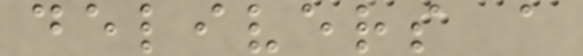delivers a
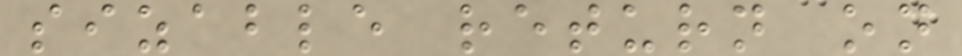sizable return on
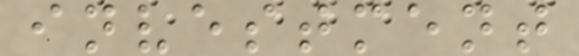investment
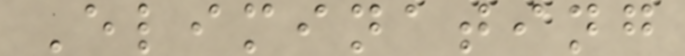Eliminating
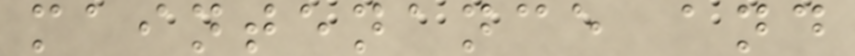maintenance and
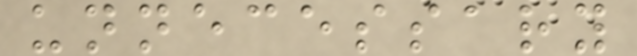unnecessary
